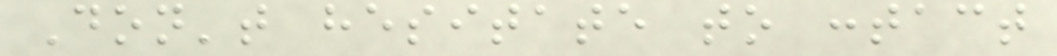Don't hesitate to contact
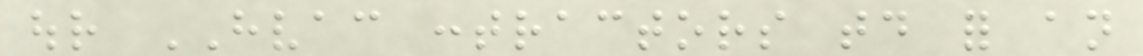our HVAC contractors today for an
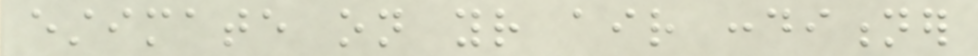estimate on your air conditioner
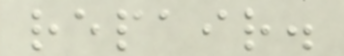repair.
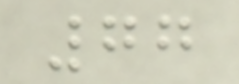77
